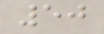50
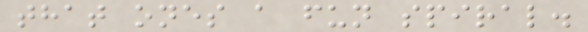that ones a fun spiral.
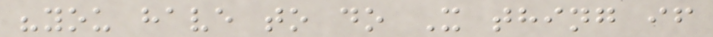"you have to do X thing if
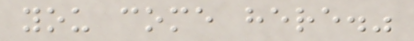you come here."
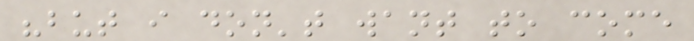"but i don't want to come
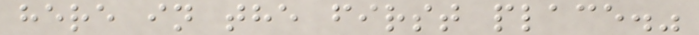here in the first place."
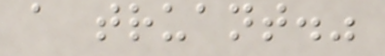a truant."
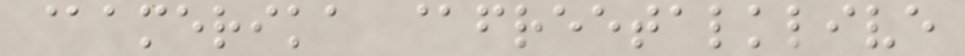@amerika @freetalklive
